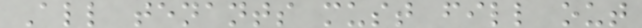All tenants must fill out
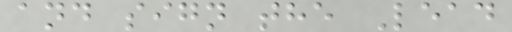and sign the Lead
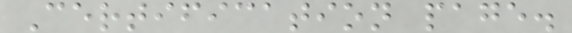Certification page.
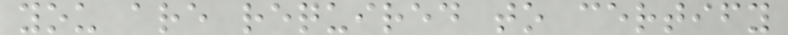you are required to certify
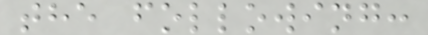the following:
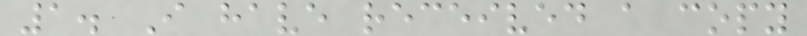1. I have received a copy
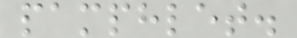pamphlet.
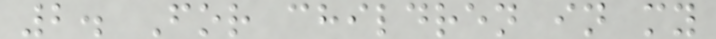2. For children in my
